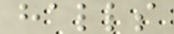halls
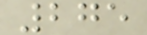275
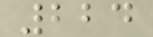224
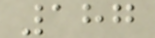187
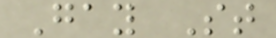Gay St
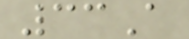33A
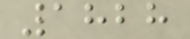1828
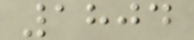1804
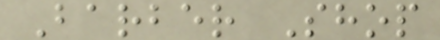Barber Shop
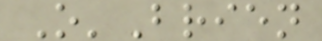O'Brien
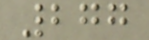277
